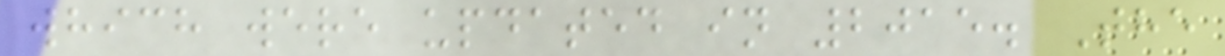which were updated in 2015. The
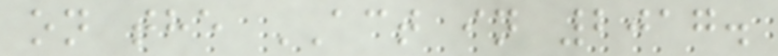on the ACT in 2017.
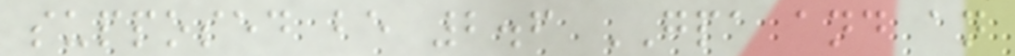supposed be 2.6 GPA and an
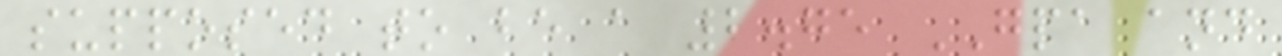supposed to be a 2.75 GPA and
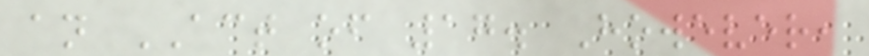an ACT of 17. However,
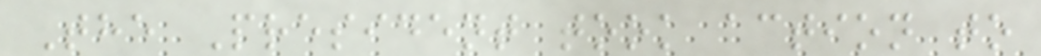The President took action to
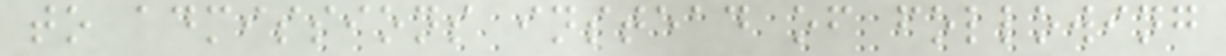to admissions instead of following
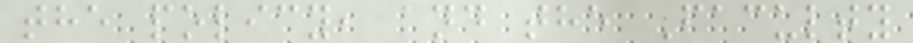the policy, and the Faculty
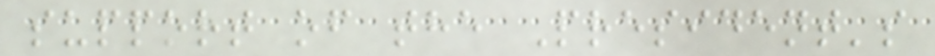support of the President's
